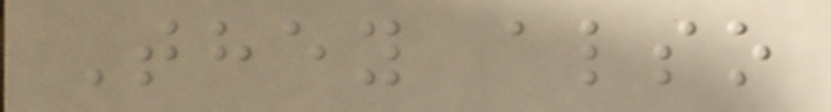They also
